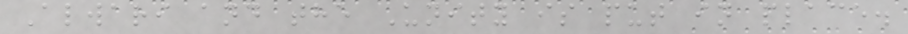Alwari and the Unity is put in place.
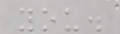you.
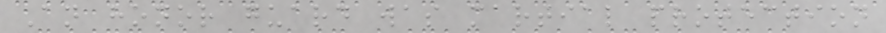An honor guard was martial protection
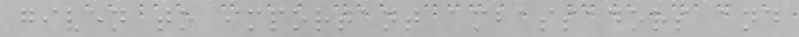given to important ambassadors and
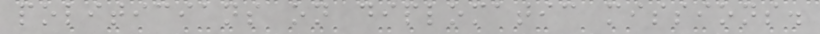politicians on diplomatic missions.
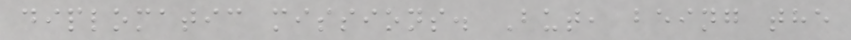diplomatic missions. But, being the
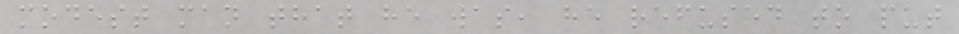modest man that he was, he refused to put
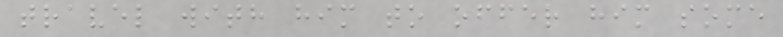travel with him to offer him some
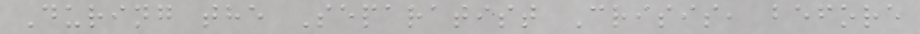During the Separatist Crisis, before
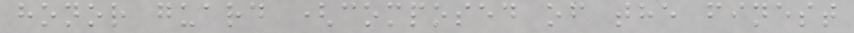honor guard (composed of the finest
